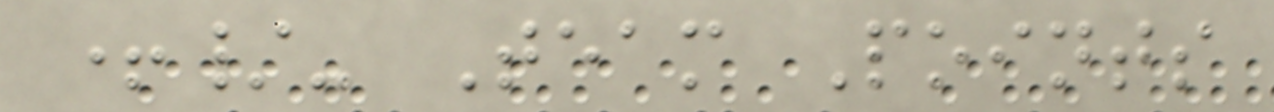+/- Team Points
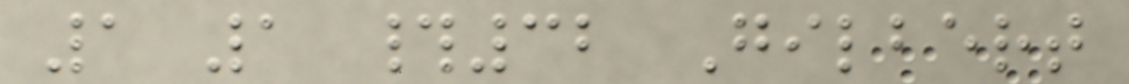1 1 #32 Gilbert
